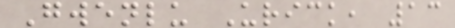Gwenlu Urick, 13
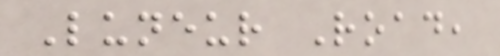Luneur Road,
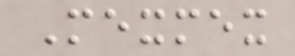Mexmex
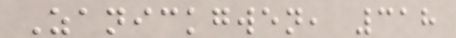Zanickgwen, 318
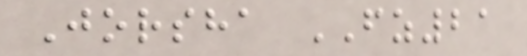Jorsha FZ21
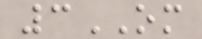3OM
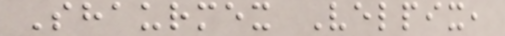Shaurmex Velpix,
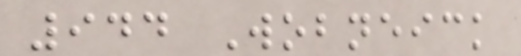944 Wobneick
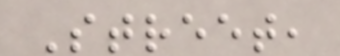Street,
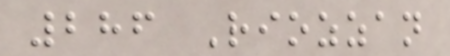286 Riozzan
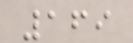169
